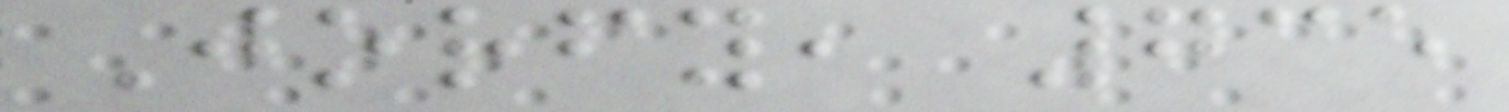Jorfy, 735
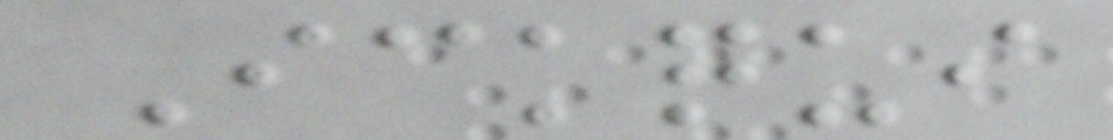Ickqui
